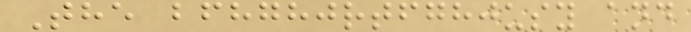The bfhghjrtfghjusy and
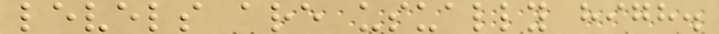levels are usually high.
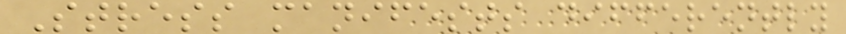Stress manifests differently
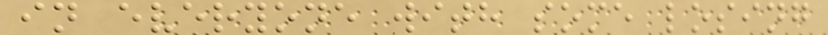in everyone with some losing
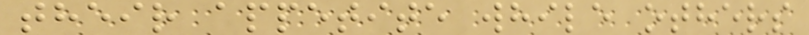their appetite while others
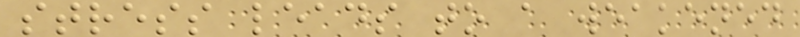stress leads to a weakened
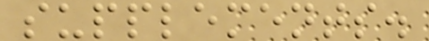supplements.
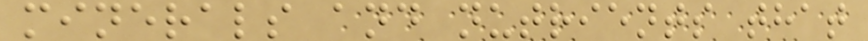minerals and nutrients that
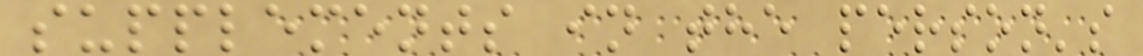supplements in the person's
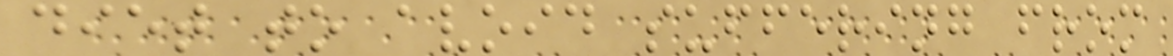diet to avoid suffering from
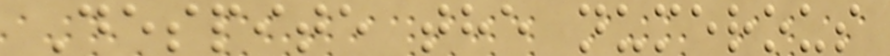Despite the numerous
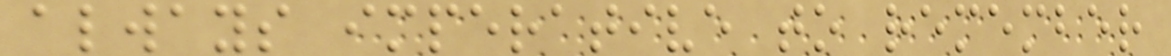always imperative to remember
